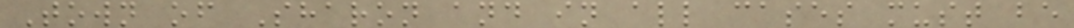Town of Sharon and in all cases must be
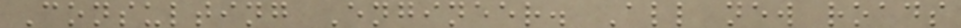Consulting Engineer. All new roads
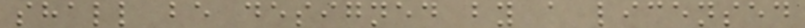shall be designed by a licensed
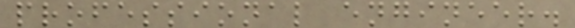professional engineer.
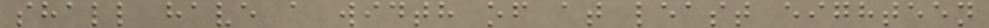shall have a width of at least eighteen
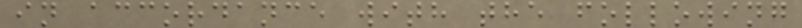in accordance with the following
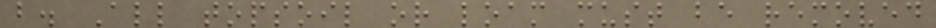b. All topsoil or loam must be removed
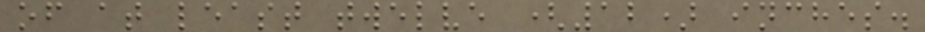of at least twelve (12) inches.
